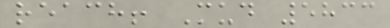reach! Mud 5833
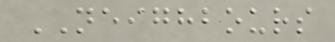NEIGHBOURS
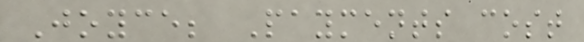Joyce; Payments cost
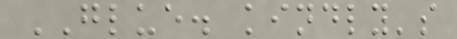GLUE. kindly's
